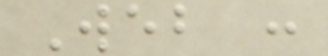Web :
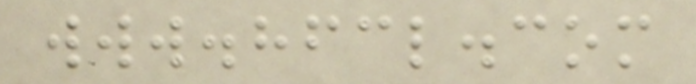www.hfcl.com
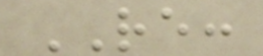RE:
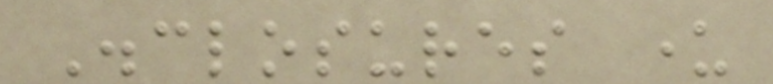Disclosures under
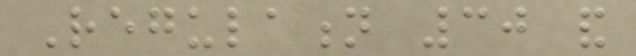Regulation 30 and
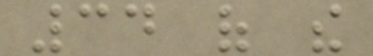34 of the
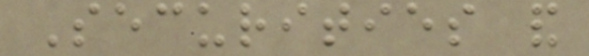Securities and
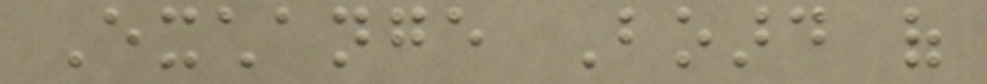Exchange Board of
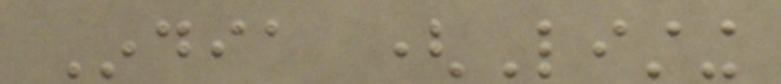India (Listing
